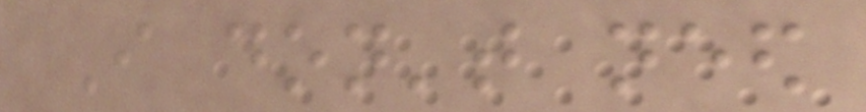I don't need
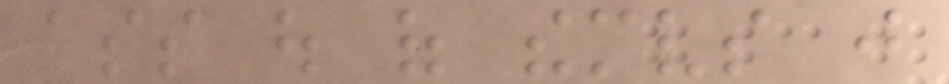ass out of themselves just
